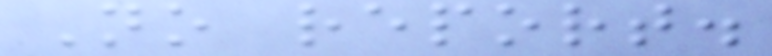No report.
